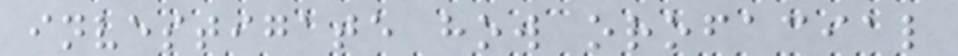investigate how orofacial
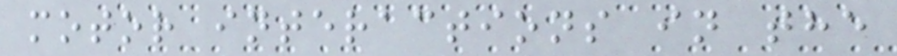motor interactions in the
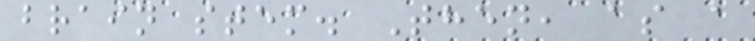brain stem. Then, as a
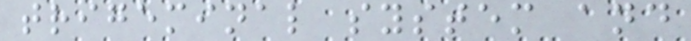trigeminal system and
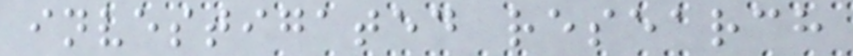investigated research
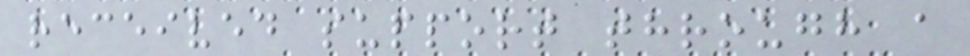received support through a
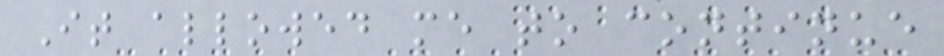It allowed me to continue
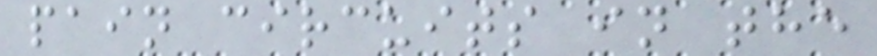pain circuits in the
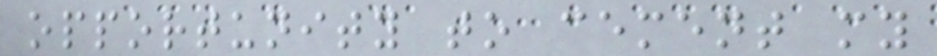opportunity to cement my
